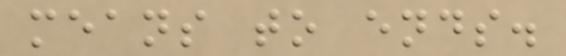means to ends.
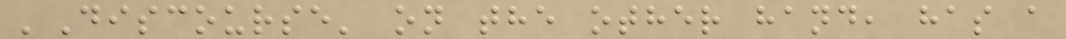'Discourse' on the other hand, has a
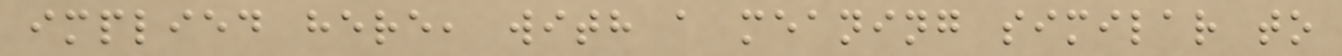implied here, with a meaning similar to
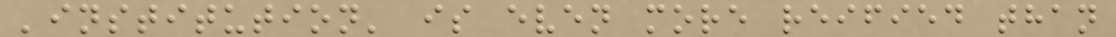'institution' is even more reified than
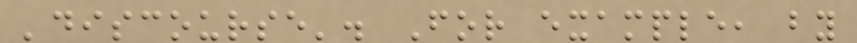'discourse'. For example, by
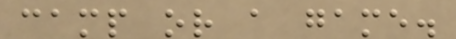camp or a game.
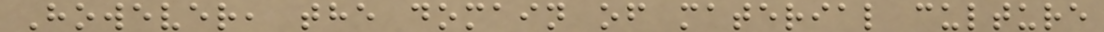However, the domain of material culture
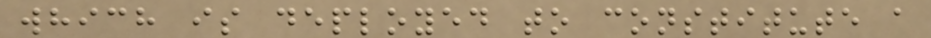which is deployed to constitute a
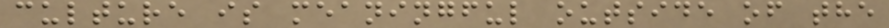culture is meaningful outside of the
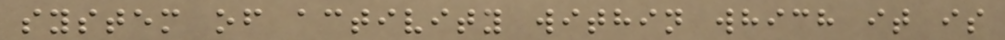system of activity within which it is
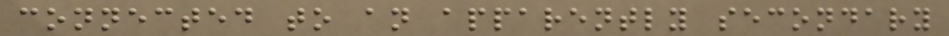connected to an apparently secondary
